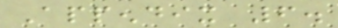Appendix 6.
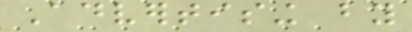Advertising by
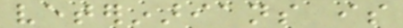veterinarians is
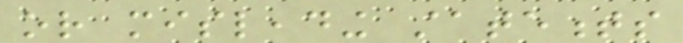or misleading statements
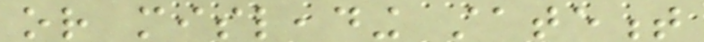or misleading statement
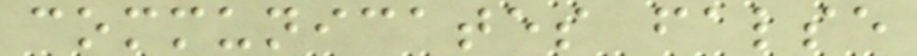communicates false
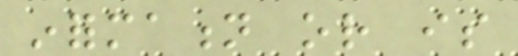information or is
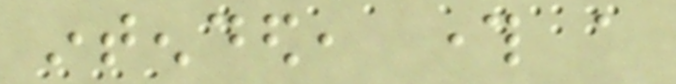intended, through a
